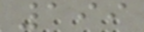199
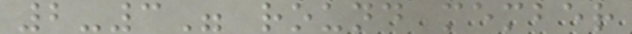2-3" round member
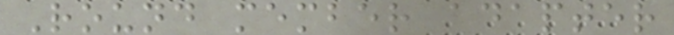Round member adapter
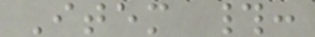Item #:
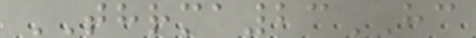THRMA23HC
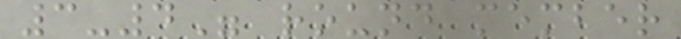3-4" round member
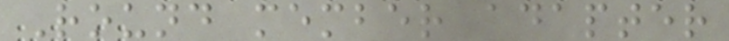Round member adapter
